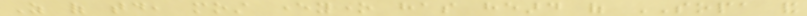As of today, most everyone has heard of SOPA and
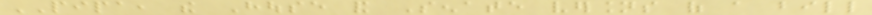PIPA, the House and Senate versions of a bill
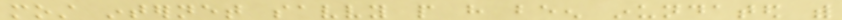most internet savvy people have been inundated with
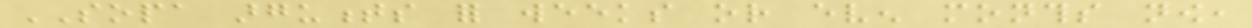SOPA arguments for weeks or even months now,
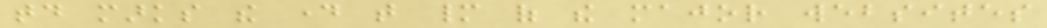today marks the day that many of the major websites
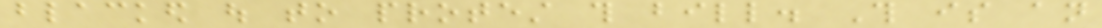blacked out to protest this bill. This is an
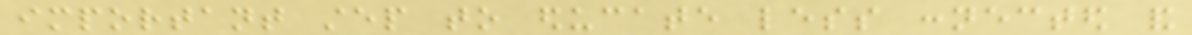important step to educate less connected and
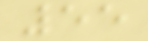55
